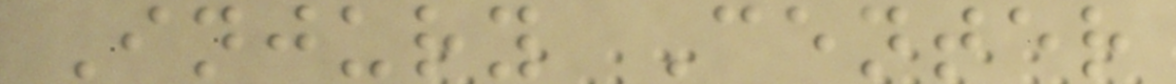Injury Center
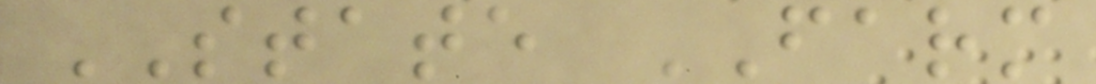STATE FARM
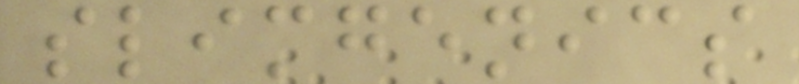slimgenics
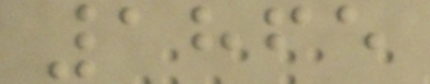1865
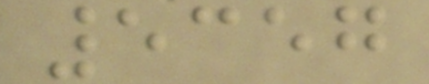5357
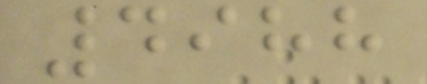4988
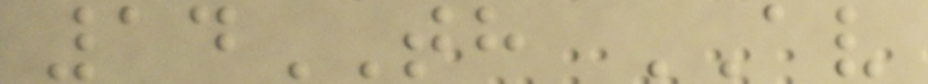14TH AV
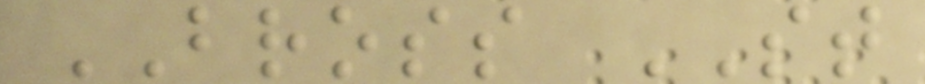BROSS ST
